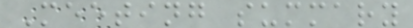Meeting summary
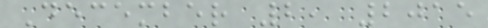December 2, 2015
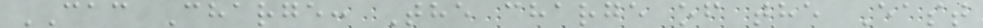CAC Charge: The charge of the East
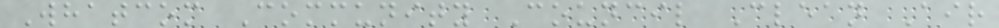Whatcom Community Council Clean Air
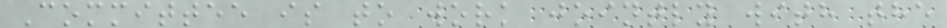Committee is to work jointly with the
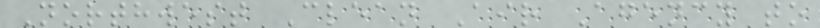Northwest Clean Air Agency to
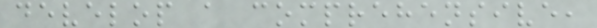develop a comprehensive,
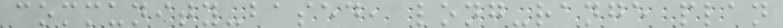community-based, long-range plan
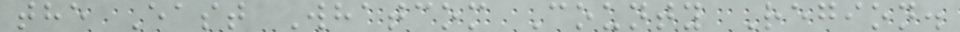the East Whatcom County Region.
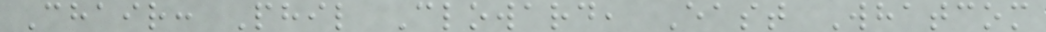Chair: Phil Cloward, East Whatcom
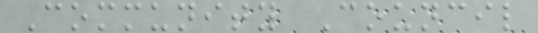Community Council
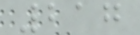217
